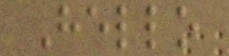Hello
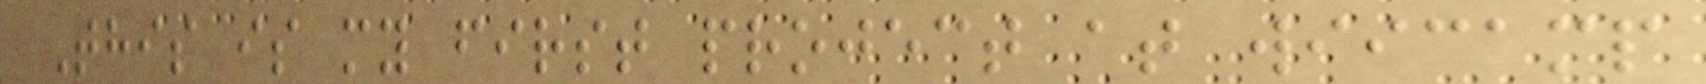This is my first project at wiicamp
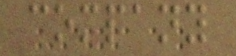company
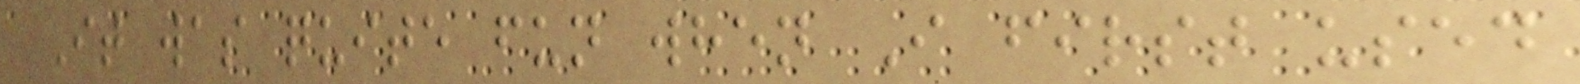It was quite fun when I first used
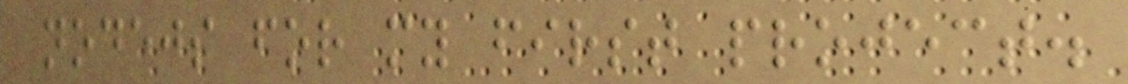nodejs for my first project.
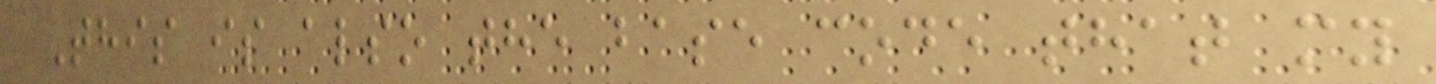This is also the base code that my
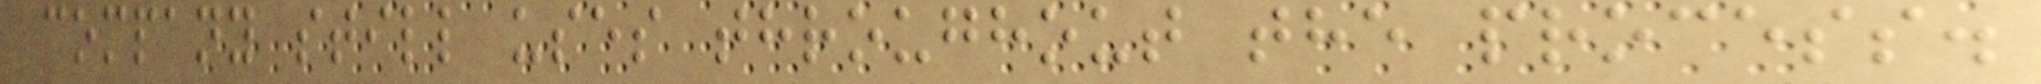company still uses throughout the process.
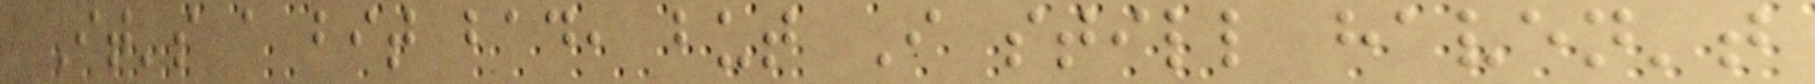It's a bit bad, but I still haven't
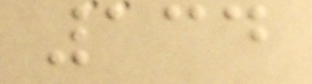134
